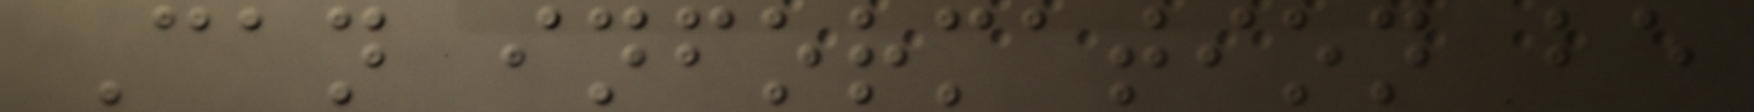Can information be
